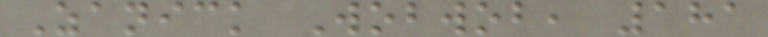Zanick Wobwob, 181
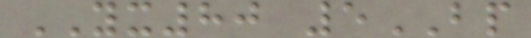YX80 5BP
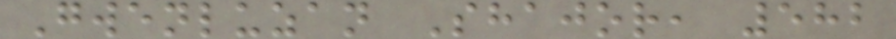Gwenluzan Shajor, 582
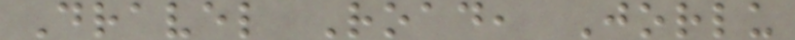Dravel Road, Jorlu
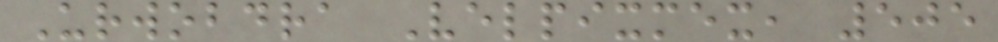Urwobdra Velpixmex, 505
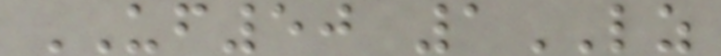UF50 1LZ
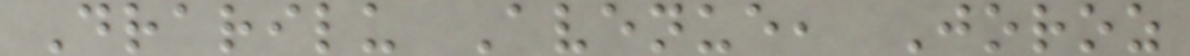Drarilu Avenue, Joroz
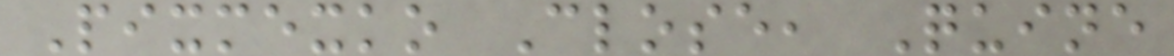Pixmexko Close, Quine
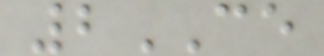2CE
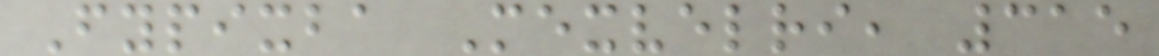Fypixba Mexvelri, 315
